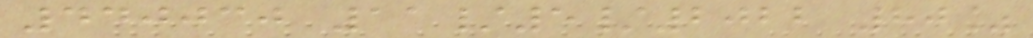440030 11/5/2022 80%
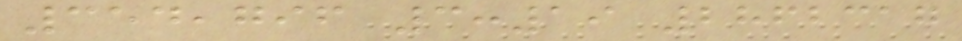354,796 3:19 2862317
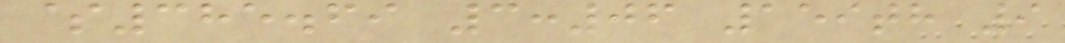$385.69 3:06 159th 9
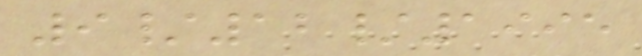9/12/1995
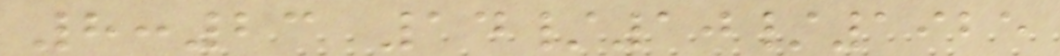8:23 14/10/1925
